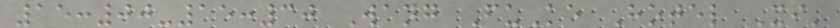15:00-15:30 Wang FuKe Hotel Xi'
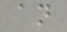an
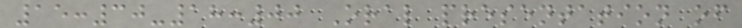15:30-18:00 Oral presentation of
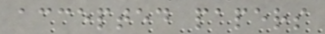accepted papers
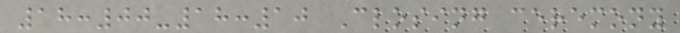18:00-18:10 Closing ceremony
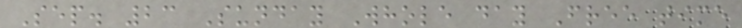Sep. 23 Sunday Whole day Free time
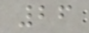26
